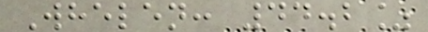Whelen: 44.2%
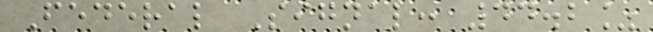Federal Signal: 44.2%
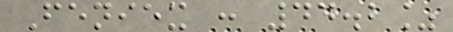Feniex : 44.2%
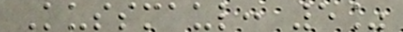Kussmaul: 5%
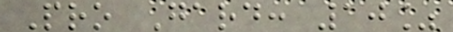Pro Gard: 10%
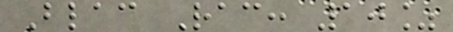Blac Rac: 10%
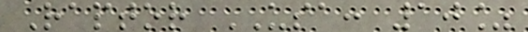Raptor USA: 10%
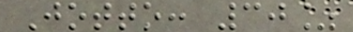Jotto: 30%
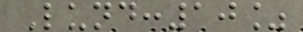Lund:10%
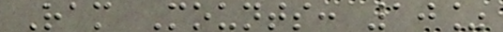Ram Mounts: 10%
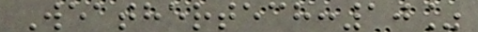Weathertech:10%
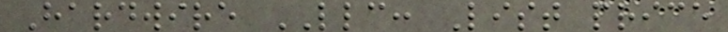Hardwire LLC: List price
